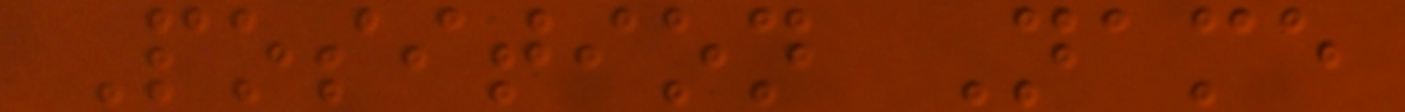Position Name
